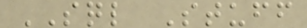SQL Stuff
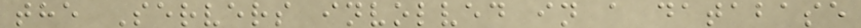the Servers involved in a database
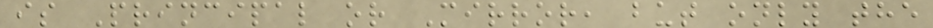is Principal or Mirror, but only the
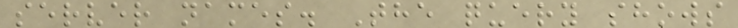server names. The query shows
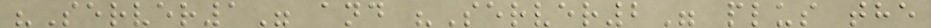"Server1" and "Server2" plus the
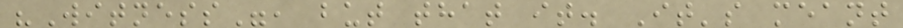"Witness", but that it. It's meant
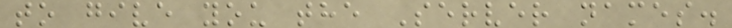to give you the Server names.
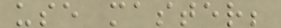use master;
